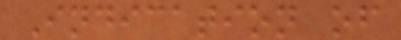Indication of
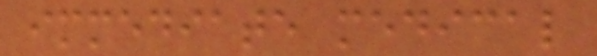immediate medical
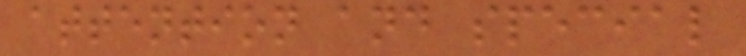attention and special
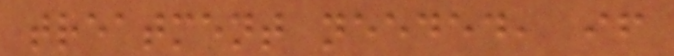treatment needed, if
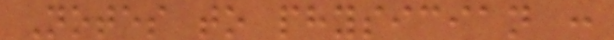Notes to physician :
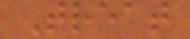Treat
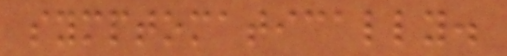symptomatically.
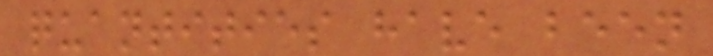quantities have been
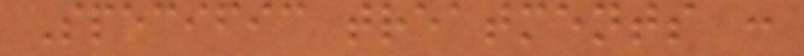Specific treatments :
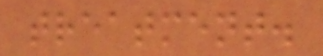treatment.
